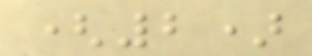(2)
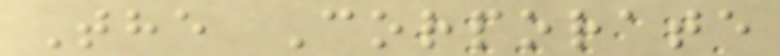The Corporate
